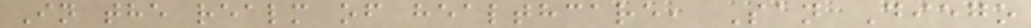In the realm of healthcare, San Diego
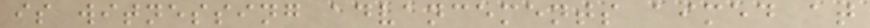is witnessing advancements aimed at
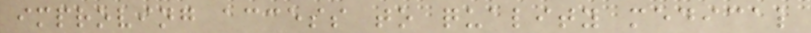improving access to quality medical
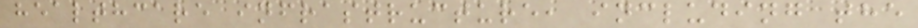healthcare infrastructure, including the
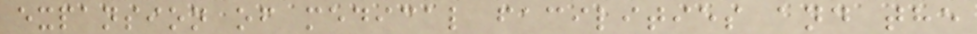expansion of medical facilities and the
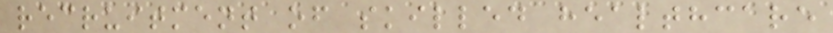recruitment of skilled healthcare
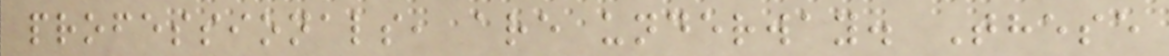professionals, are underway. These
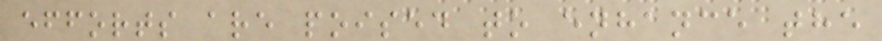efforts are poised to enhance the
